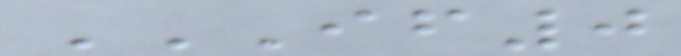IF0
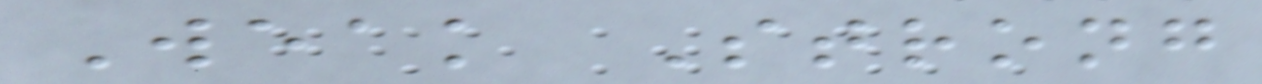Weak Strong
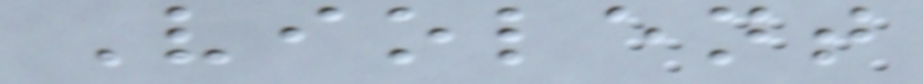Violent
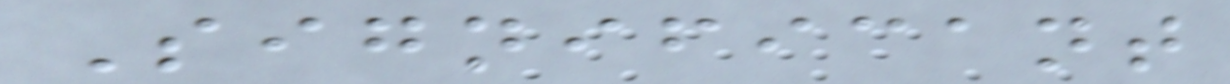Significant
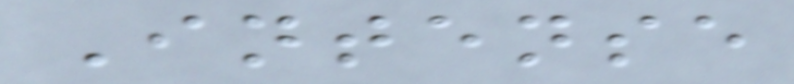Intense
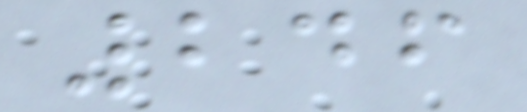246
